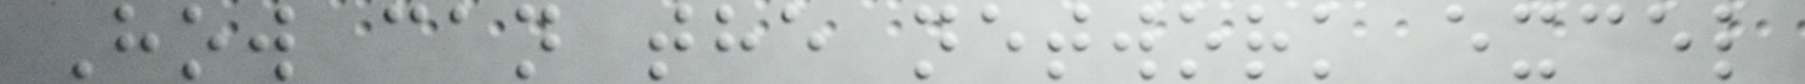How can the network excel
